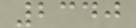2340
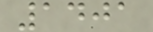1401
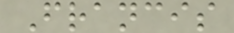Francis
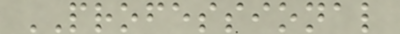PROFESSIONAL
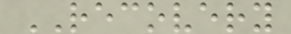RECOVERY
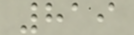819
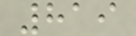819
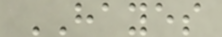HAYES
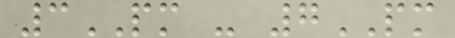3PM - 7PM
